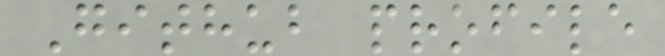Github profile
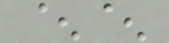^^
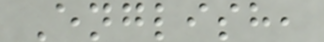English,
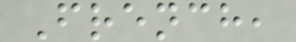French,
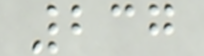237
